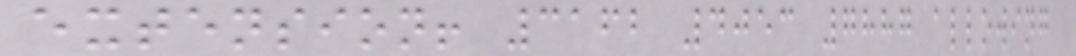extension! 3162 4053 7887 allowing
